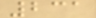231
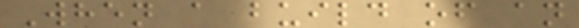When a build of an
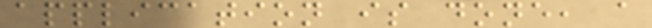application is done, a
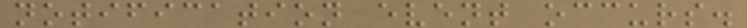notification event occurs.
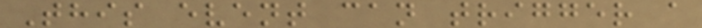This event can trigger a
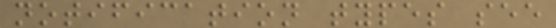notification types see
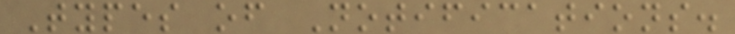Types of Notifications.
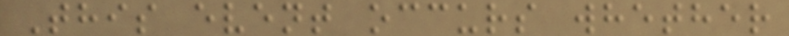This event occurs whether
